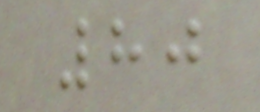80
